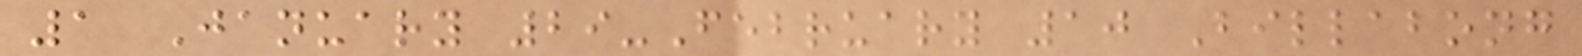1 January 29-February 10 Billabong
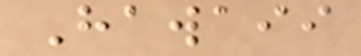Hawaii
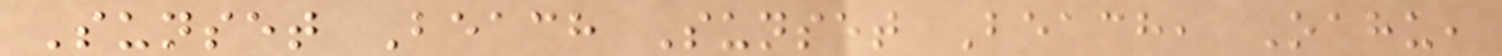Sunset Beach Sunset Beach, Oahu,
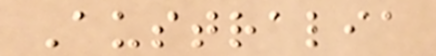Australia
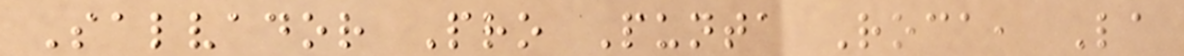Salvador Pro Punta Roca, La
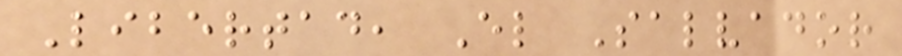Libertad, El Salvador
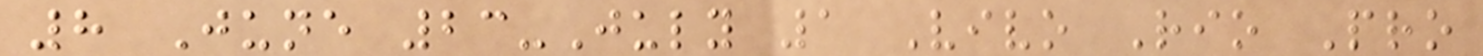8 June 23-July 1 Vivo Rio Pro
